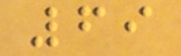69
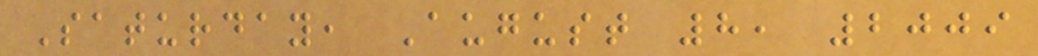Saturday, August 8, 2009
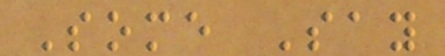Some Say
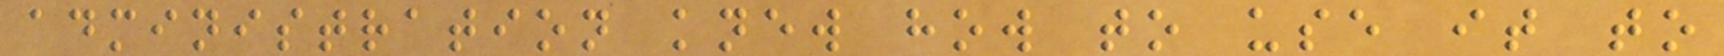administration knew how to use it to
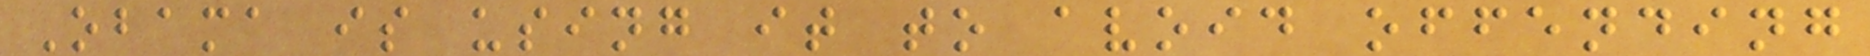Obama is using it to avoid offending
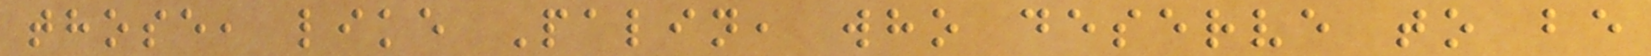those, like Palin, who deserve to be
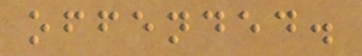offended.
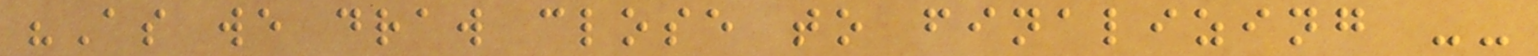"As we draw close to finalizing --
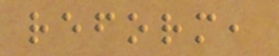reform,
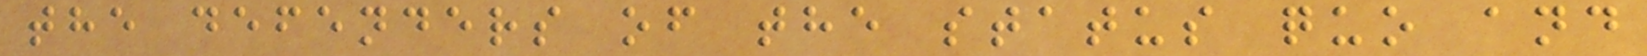the defenders of the status quo and
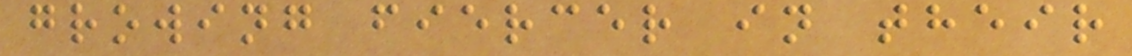growing fiercer in their
